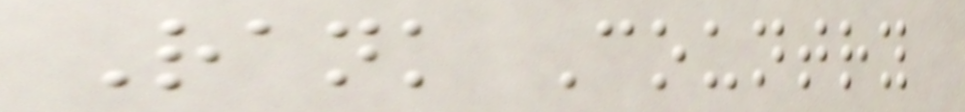Rank Country
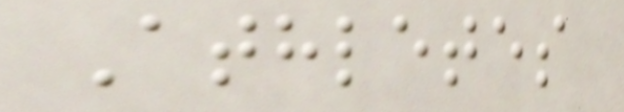Athletes
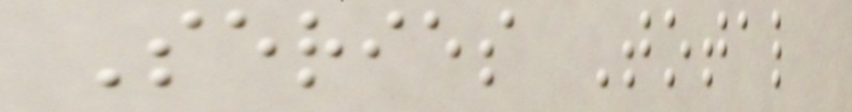Series Total
